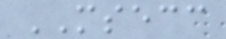MSECC
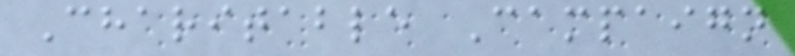Charitable Campaign
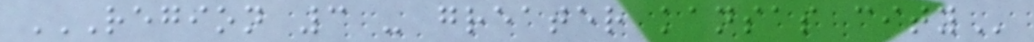REGION 3 - GREATER KANSAS CITY
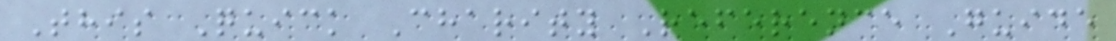This Quick Charity Reference Guide
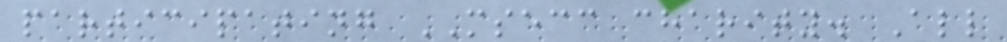participating MSECC charity. All
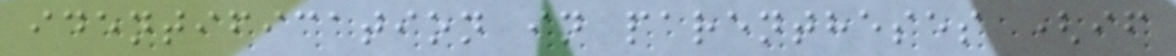identification in parentheses (if
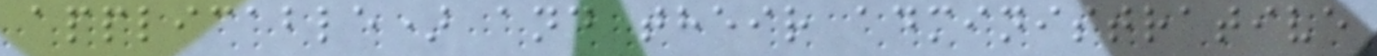applicable) and their administrative
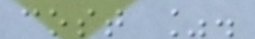cost %.
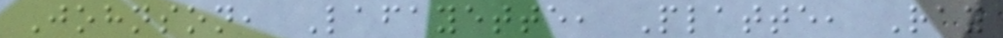Johnson, Lafayette, Platte, Ray
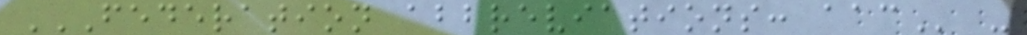FEDERATION ABBREVIATIONS: AAC -
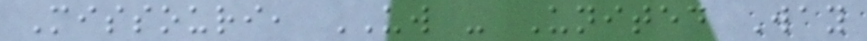Missouri, UW - United Way
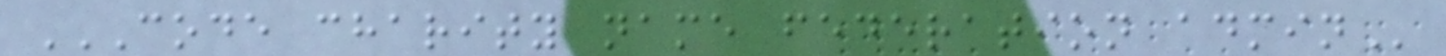CODE CHARITY NAME FEDERATION ADMIN
